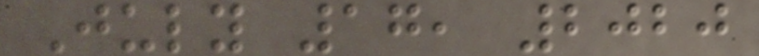July 17, 2020
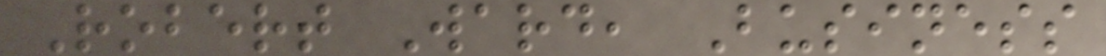Robert Ward, Business
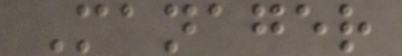Manager
